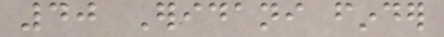40 Eridani finder
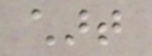chart
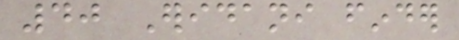40 Eridani finder
